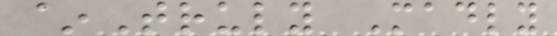~Truly Madly
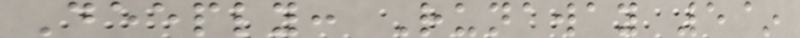Deeply: Runaway 5~
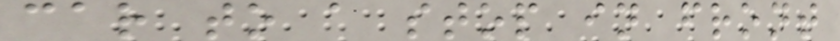car to a stop in front
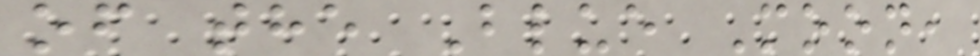of the Blue Moon,
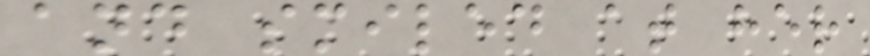and smiled at her
